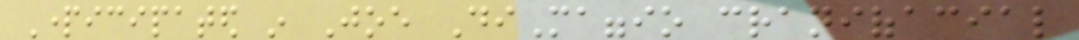Participated in Joe DiMaggio craniofacial
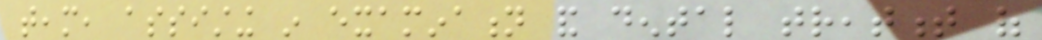team, assisting in examination and dental treatment of
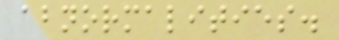abnormalities.
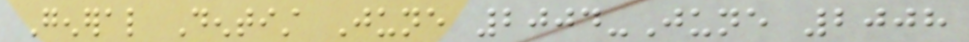General Dentist June 2004-June 2008
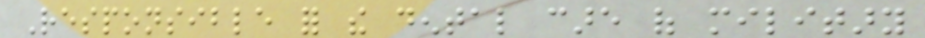Responsible for the dental care of military
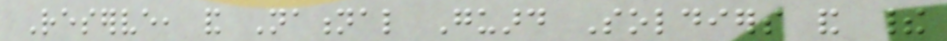Reserve, and National Guard Soldiers and their
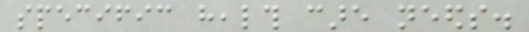specific health care needs.
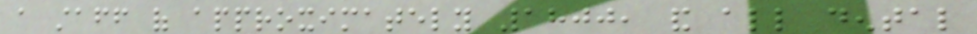a staff of approximately 1800, and all dental
